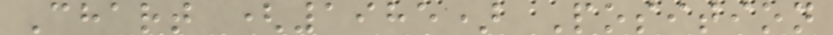Chart (1985) Position
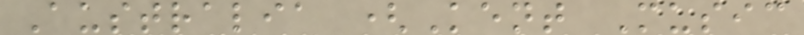Australia (Kent Music
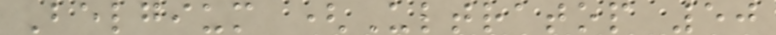Belgium (Ultratop 50
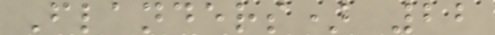Flanders) 22
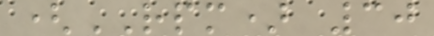(RPM) 30
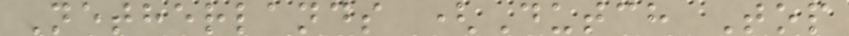Netherlands (Dutch Top
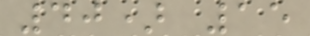40) 15
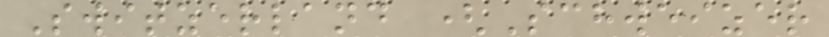Switzerland (Schweizer
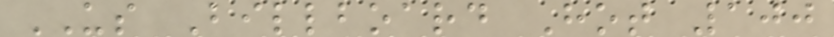US Billboard Hot 100
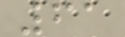61
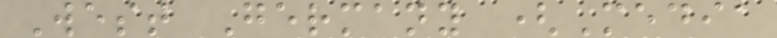West Germany (Media
